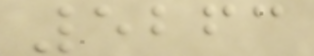5263
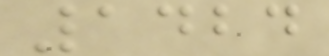1424
